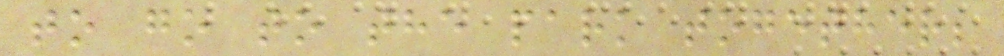to go to the park together;
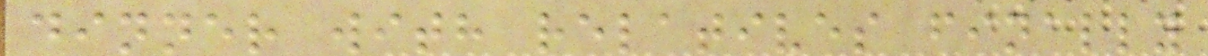dinner with relatives finally
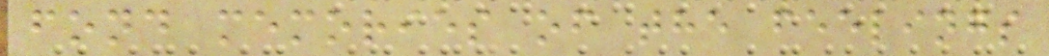fond memories of the feelings
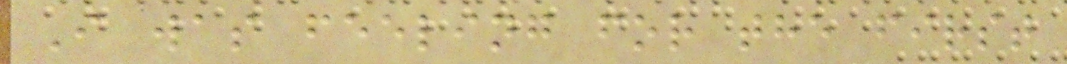I was feeling for the first
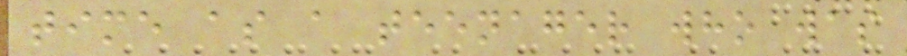time as a teenager who was
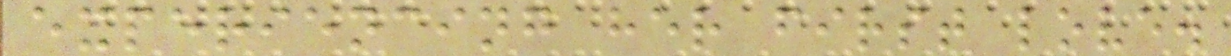experiencing her first love.
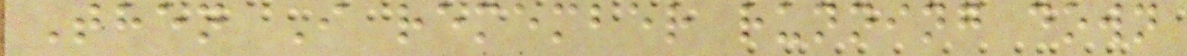Then I remember running down
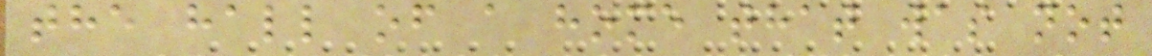the hall of a home that was not
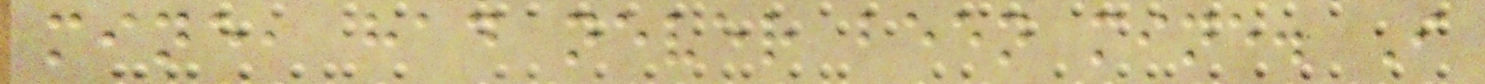mine, had never been mine. I
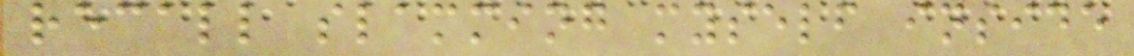recall slamming myself inside
